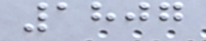1807
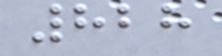828
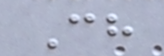Ch
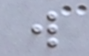w
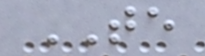TE
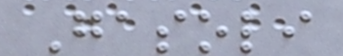Gasoli
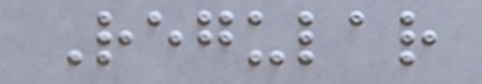Regular
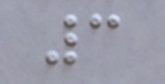3
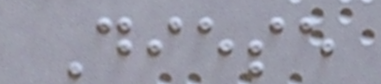Diese
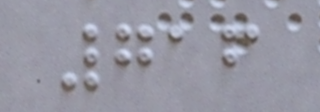716
